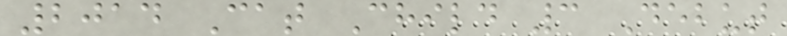2014 Cat Child 3 Debut
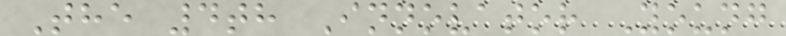The 4th Innovator Young
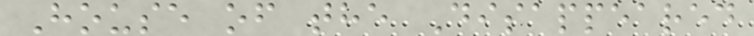House of the Disappeared
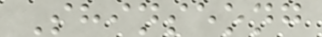Shinseong
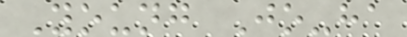Young Jo-ha
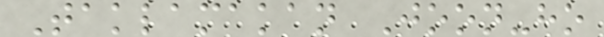Taklamakan Joon-ho
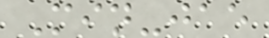Min-jae
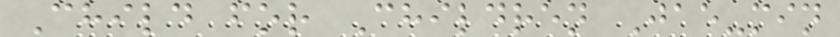Child for Children Jae-min
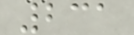231
